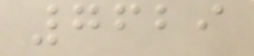7629
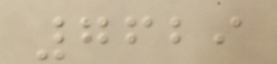7629
